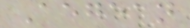Aegean
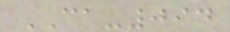CA-094
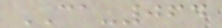CA-064
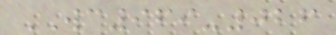WC969-026
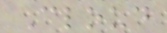Cloud
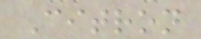Citron
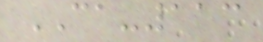CA-113
